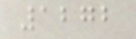1272
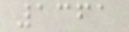1361
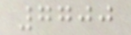7700
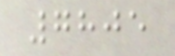7805
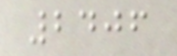2406
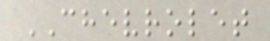CHEVROLET
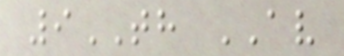9TH AV
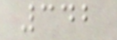342
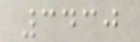3430
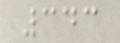343
